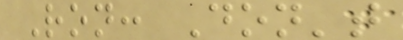Ron: Don't
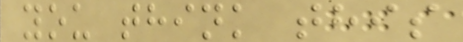you think this
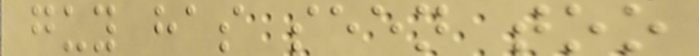guy has seen too
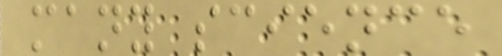many science
